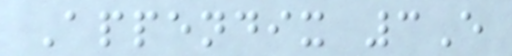Appendix 3E
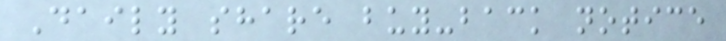Daily share buy-back notice
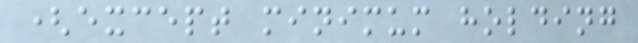(except minimum holding
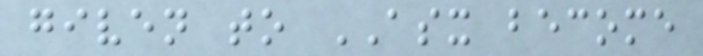given to ASX become
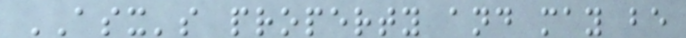ASX's property and may be
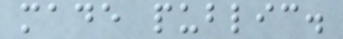made public.
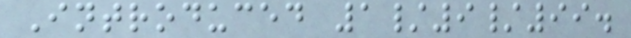Introduced 1/9/99.
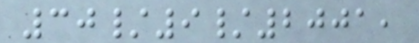30/9/2001,
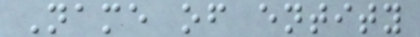Name of entity
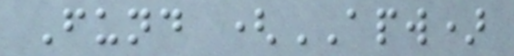Fund (APW)
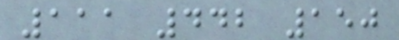111 442 150
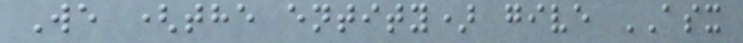We (the entity) give ASX
